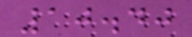10.40
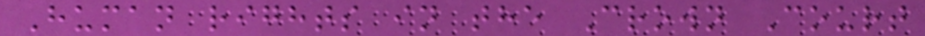Human rights in the Crown Court
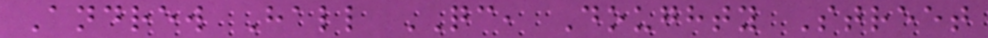Andrew Hall QC, Doughty Street
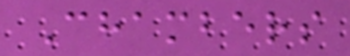Chambers
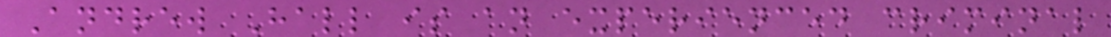Andrew Hall is an experienced criminal
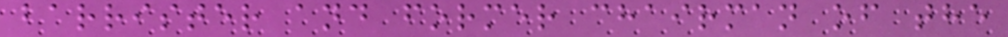barrister and former chairman of the
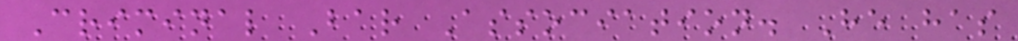Criminal Bar Association. He has
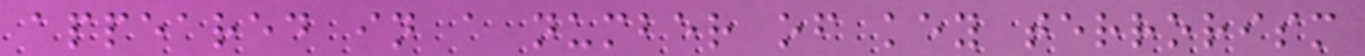appeared in a number of key terrorism
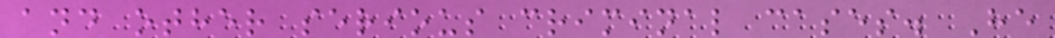and other serious criminal cases. He
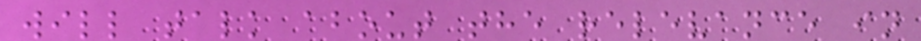will talk about the relevance in
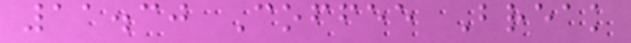11.30 Coffee Break
